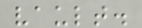vault.
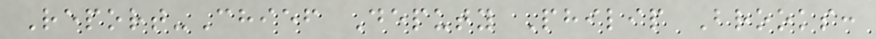Report-Chief Deputy Philip Brooks:
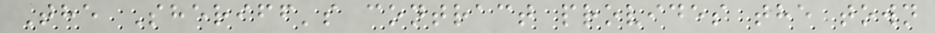The Sheriff's contract provides the town
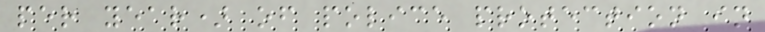per year) of police protection in
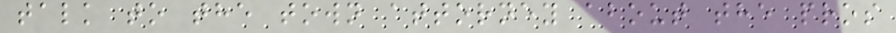talk to the town attorney about the pros
